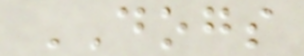DOGS
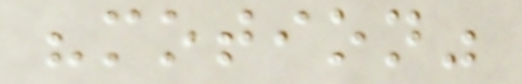"motion"
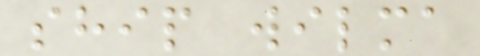ship wilma
